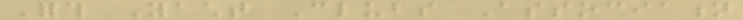Forth Yacht Clubs Association
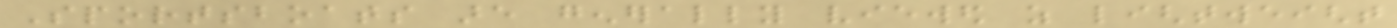Sportsboats are generally viewed as lightweight
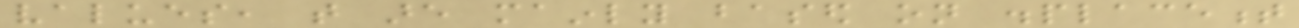values, that are mainly based on displacement
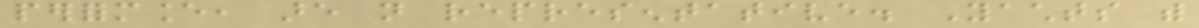performance, are not representative. Yachts with
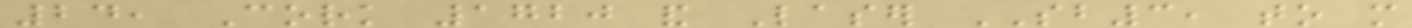24, Cork 1720 and Laser SB3, to more
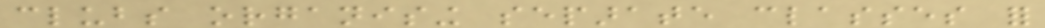clubs organising separate classes for
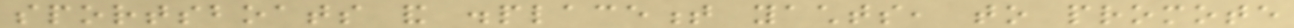sportsboats and displacement yachts, to promote
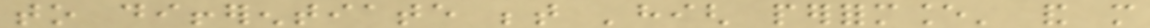to differentiate between 'high performance' and more
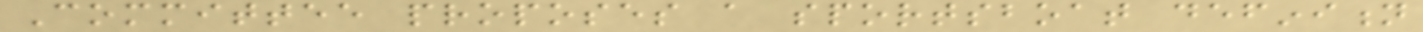Committee proposes a sportsboat definition
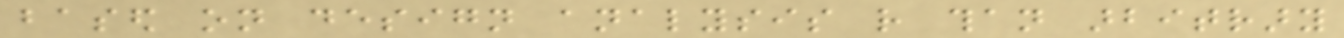based on design analysis rather than arbitrary
